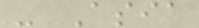- Asia
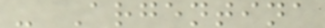- Argentina
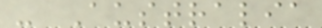- Australia
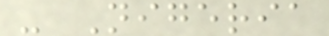- Nigeria
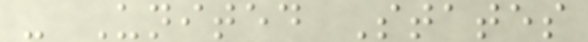- United States
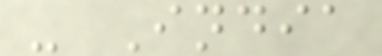- India
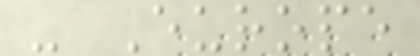- Europe
